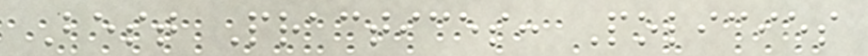Best Practices: Policies
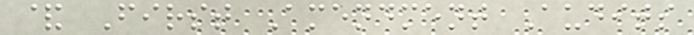& First Amendment Audits
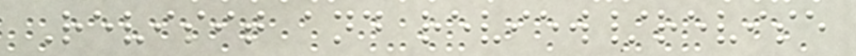Revisit and review/revise
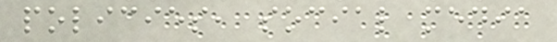policies, social media
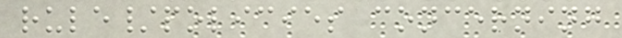rule/policies concerning
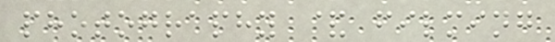photography & filming
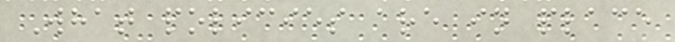What policies are in place
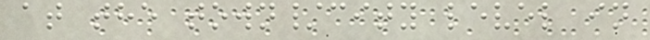at the town/city level in
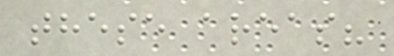these areas?
